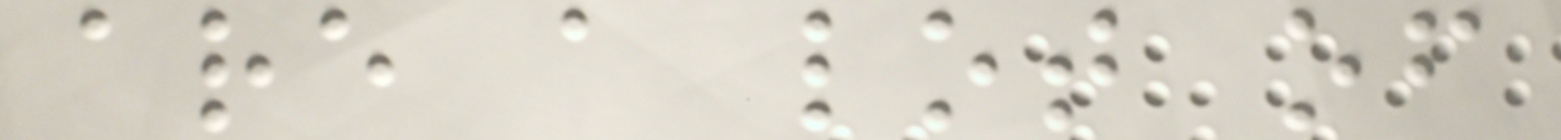are a lot of
